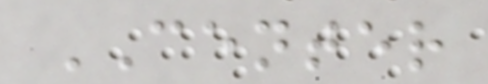CENTER
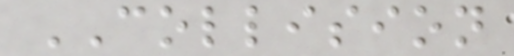COLLISION
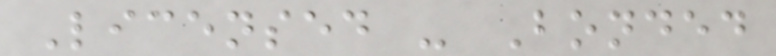Licensed - Bonded
